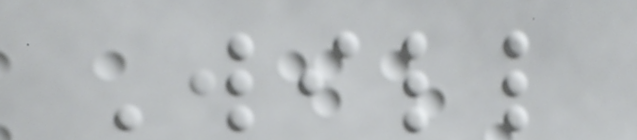Will
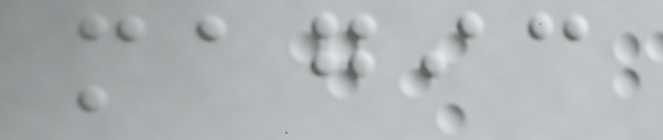magic
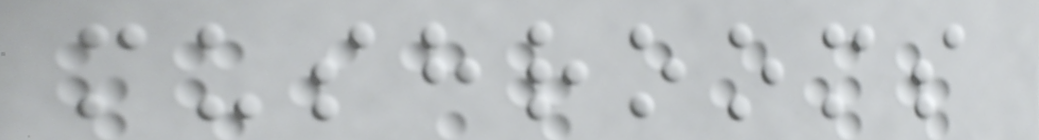mushrooms
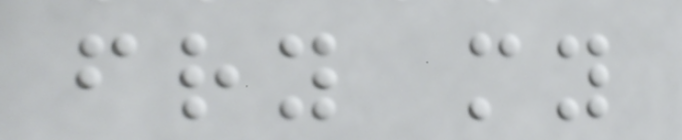fry my
